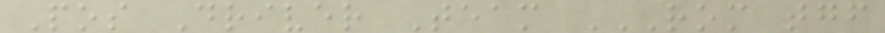Pos Driver Team ROM TGF
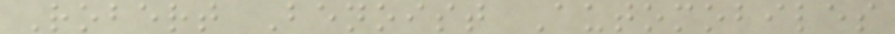Robert Benoist Automobiles
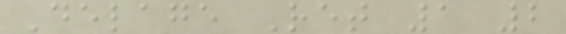Delage Ret 1 2
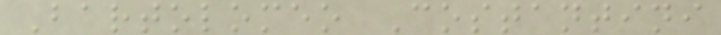Bartolomeo Costantini
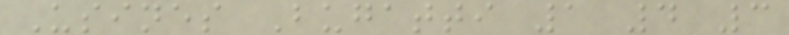Usines Bugatti 1 4 3
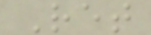Ret
